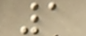1
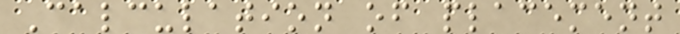Calculation of placement
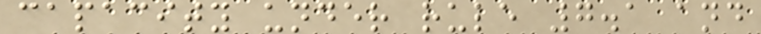capacity under rule 7.1 and
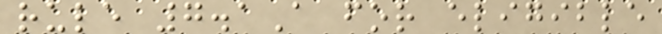rule 7.1A for eligible
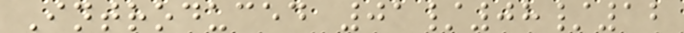Introduced 01/08/12
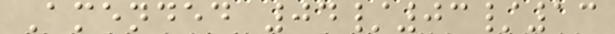Amended 04/03/13
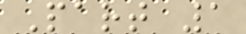Part 1
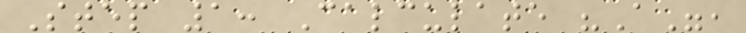Step 1: Calculate "A",
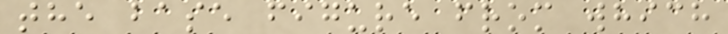the base figure from which
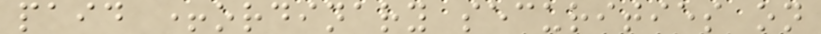paid +ordinary securities on
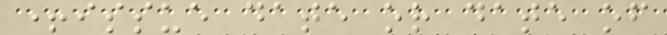+issue date or date of
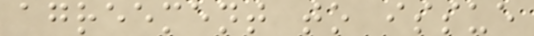agreement to issue
